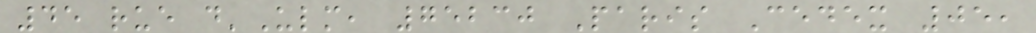45 rue d'Ulm, 75230 Paris Cedex 05,
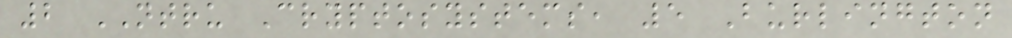2 NTRU Cryptosystems, 5 Burlington
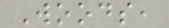Woods,
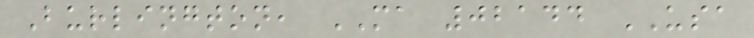Burlington, MA 02144 USA
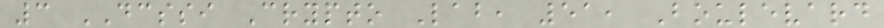3 DCSSI Crypto Lab, 51, Boulevard
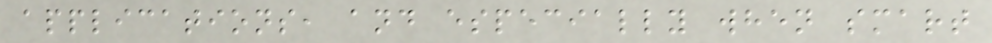applications, and especially when smart
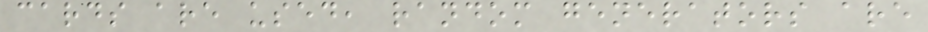cards are used, random generators are
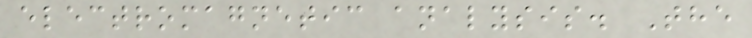electromagnetic analysis. The
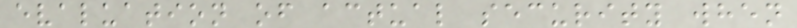evaluation of actual security when
